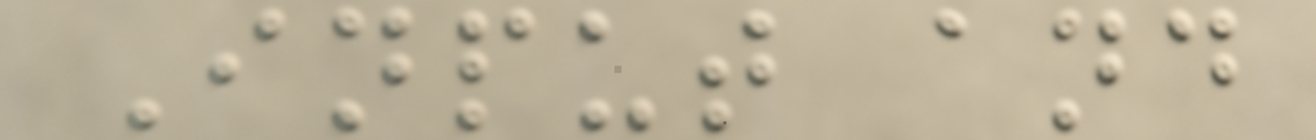Input and
